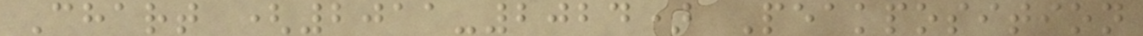Chart (2011-2024) Peakposition
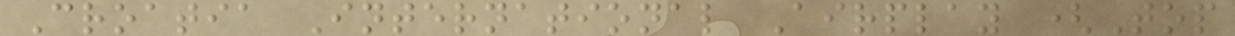Croatia International Airplay (Top
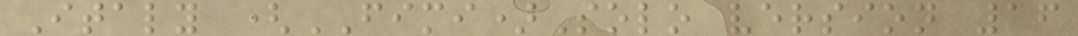Italy (FIMI)Solo version 16
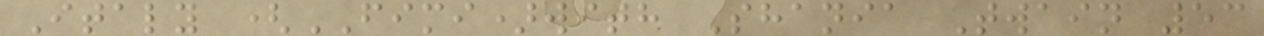Italy (FIMI)with Shania Twain 53
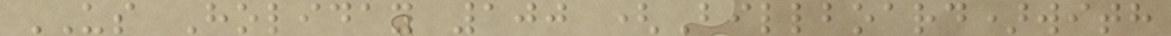US Holiday 100 (Billboard)with
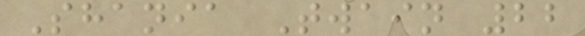Shania Twain 22
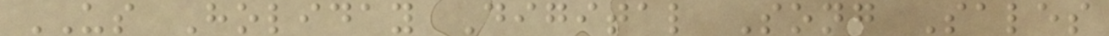US Holiday Digital Song Sales
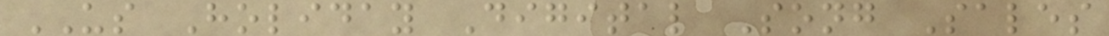US Holiday Digital Song Sales
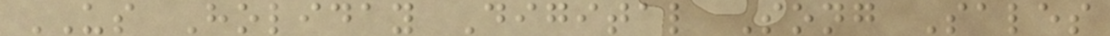US Holiday Digital Song Sales
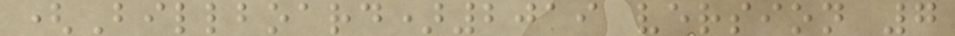(Billboard)2019 version 7
